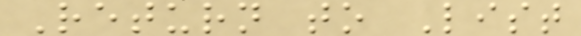Return to List
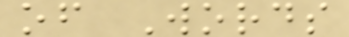of Words
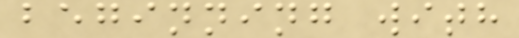beginning with
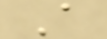A
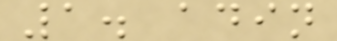1. adin
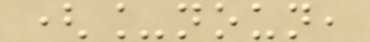(_noun,
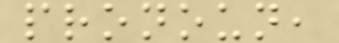pronoun,
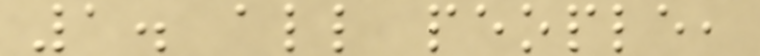1. all people,
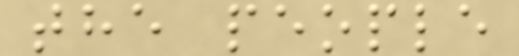the people
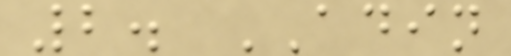2. ADIN
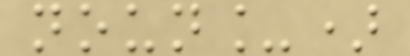noun_)
